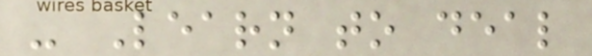- Learn to deal
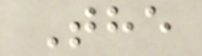The
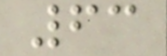63
